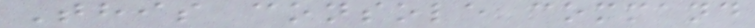This console command
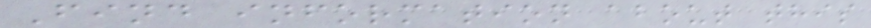Find information about this
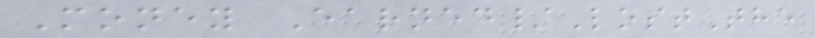Money Earned/LostThe
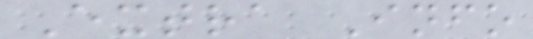Extra Info
